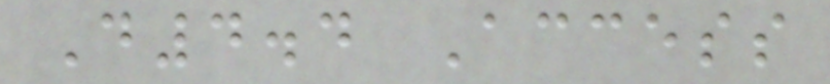D4.4 Access
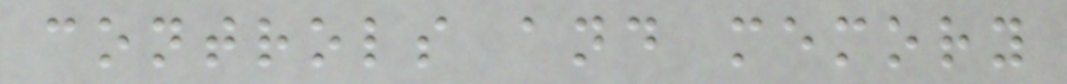controls and memory
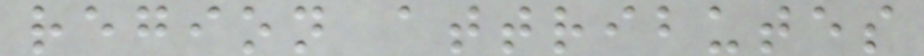region attributes
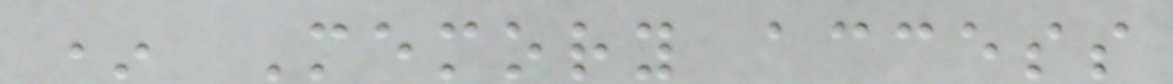* Memory access
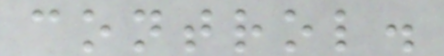control.
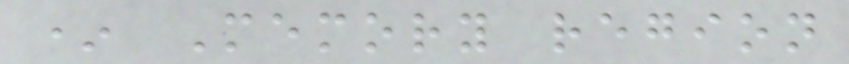* Memory region
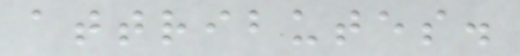attributes.
